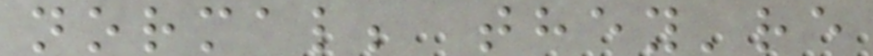normal; they're
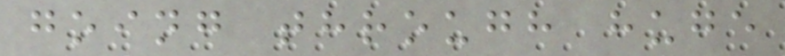going through huge
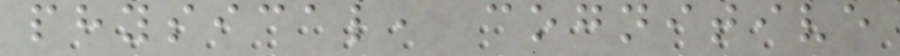physical, cognitive
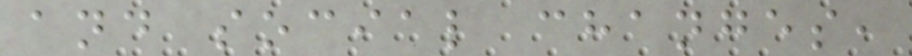and social changes,
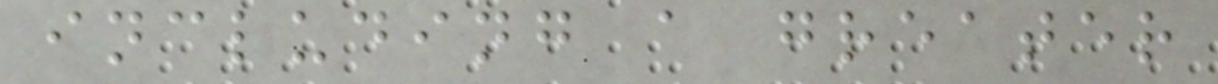including a greater
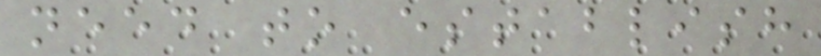need to establish
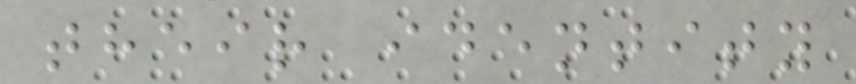their identity
